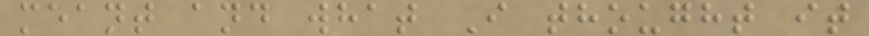meant and what I thought it
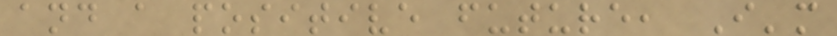and a positive future, I'm
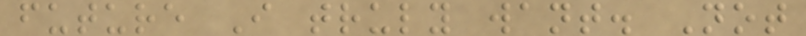future I truly want. Not
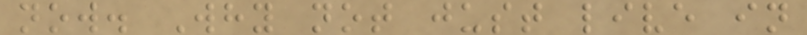now. Why not just live in
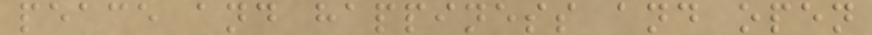peace and happiness and open
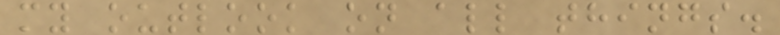my outlook on all things.
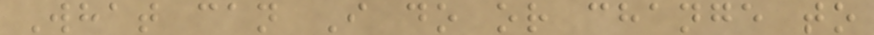What can I do or change to
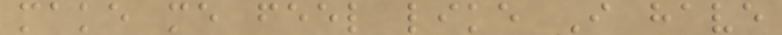make me feel like I have
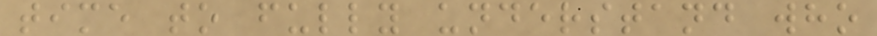time to fully understand who
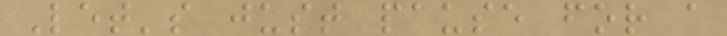Let's just pause for a
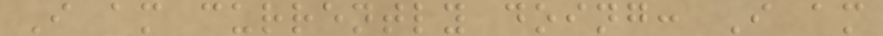I am currently doing: I am
